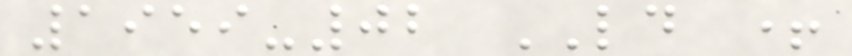1959-02 LD +
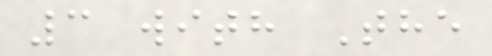3 with The
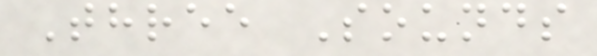Three Sounds
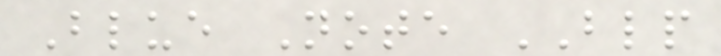Blue Note BLP
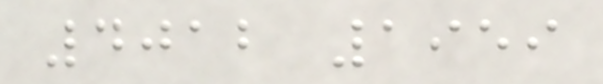4012 1959
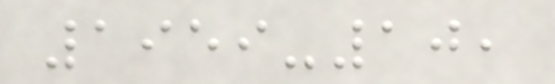1959-10,
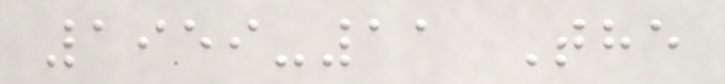1959-11 The
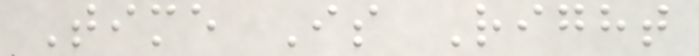Time Is Right
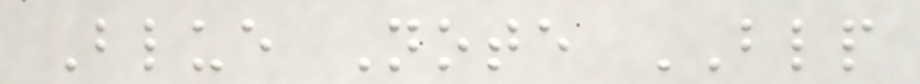Blue Note BLP
